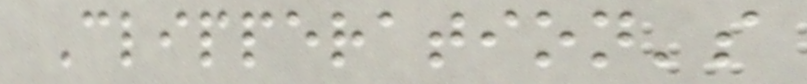Clipperation's
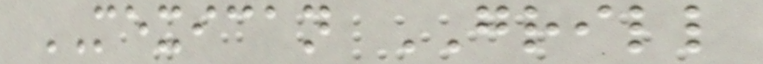MEXICAN GRILL
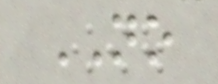NO
